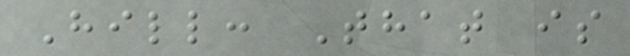Hill: That is
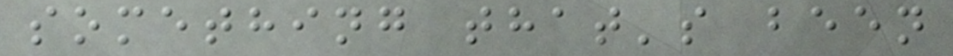something that's been
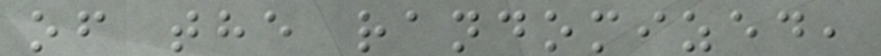of the randomized,
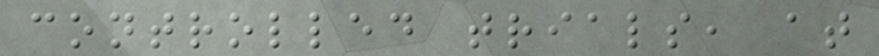controlled trials, at
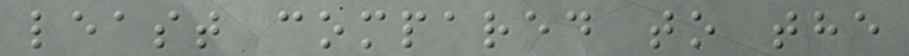least compared to the
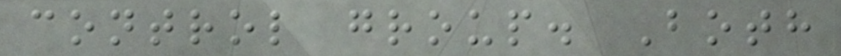control group. Both
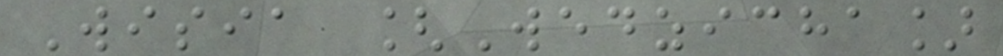Wisia [Wedzicha]
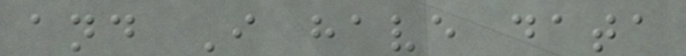and I have data
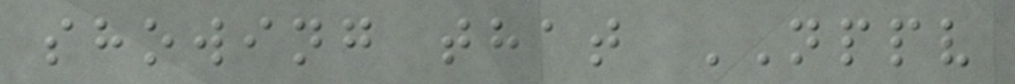showing that NPPV
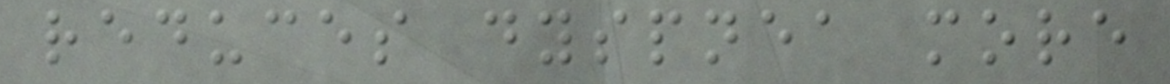reduces dyspnea more
